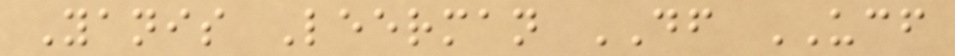Yanis Leerman DF UCF
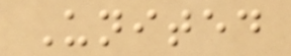United
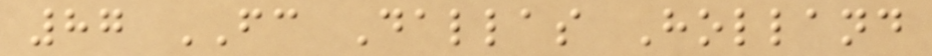87 FC Dallas Holland
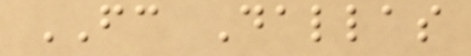FC Dallas
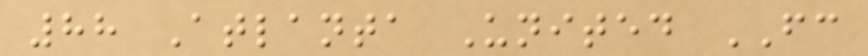88 Atlanta United FC
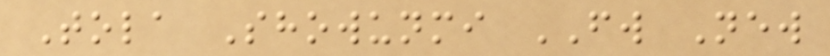Tola Showunmi FW New
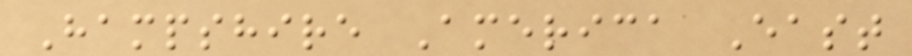Hampshire America East
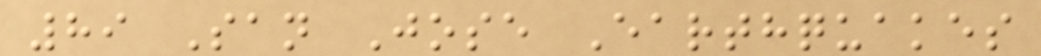89 San Jose Earthquakes
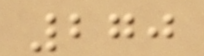270
